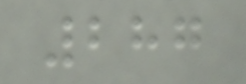287
